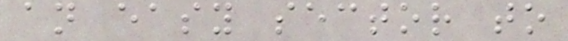an easy sector to
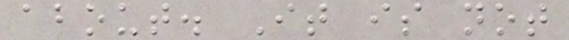about. It is not
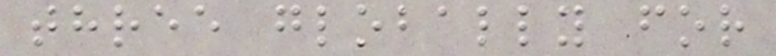three globally for
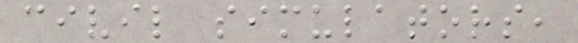civil simulators,
